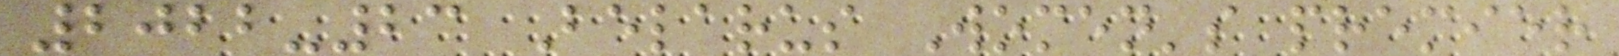2022-23 Belarus Women's premier
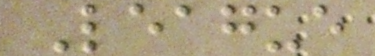League
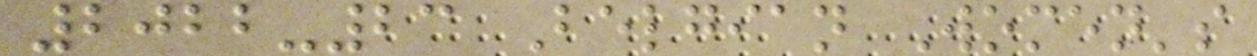2022-23 Belgian Women's
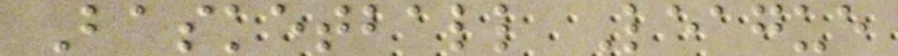Basketball League
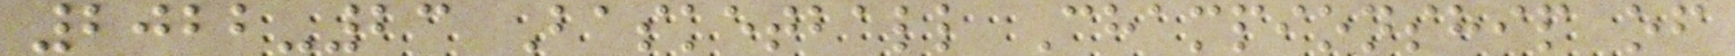2022-23 Basketball Championship of
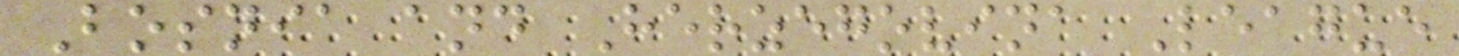Bosnia and Herzegovina League
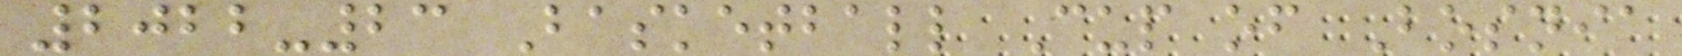2022-23 Basketball Cup of Bosnia
